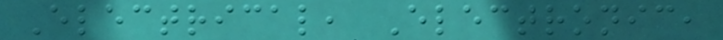Electrical, Electronic,
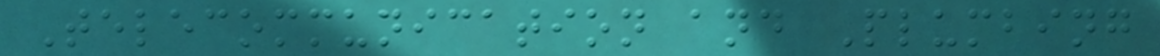Telecommunication and Plumbing
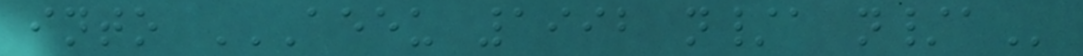into AEEU 1992 N/A N/A
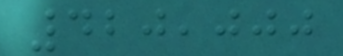420,000
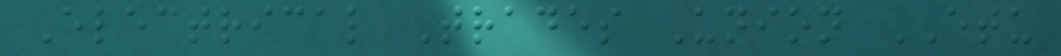Electrical Trades Union ETU
